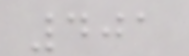401
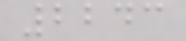2243
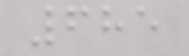685
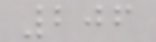206
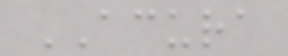ACURA
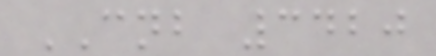CNB 3420
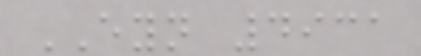EYN 4931
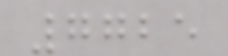7725
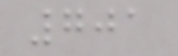701
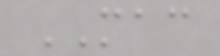MAC
